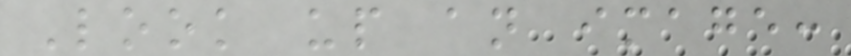Look up an image:
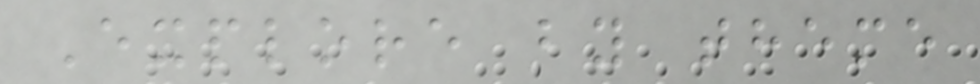Explore by theme
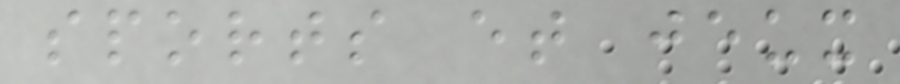sports et jeux
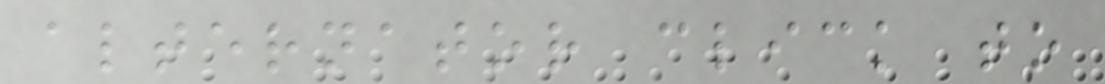alternator click to
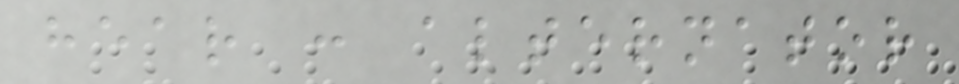hear : alternator
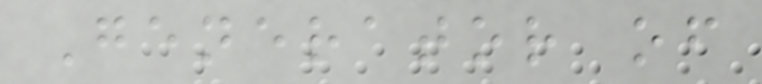Generator of
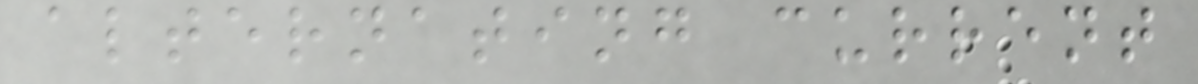alternating current
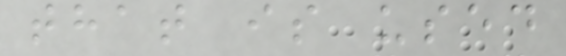that is used
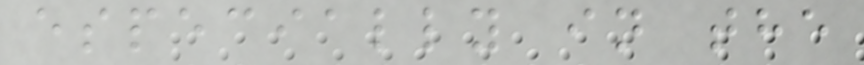especially in the
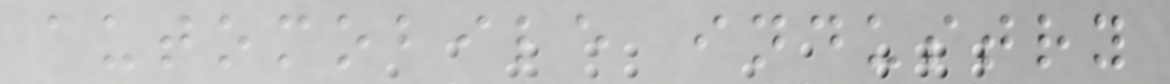automobile industry
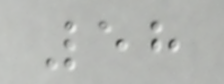58
